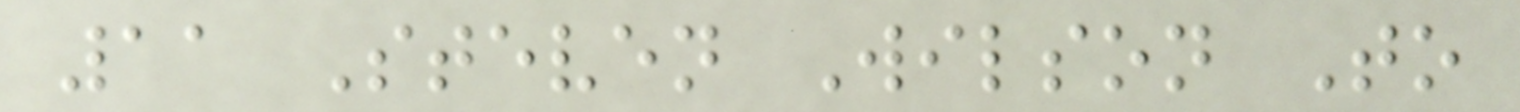11 Steven Wilson To
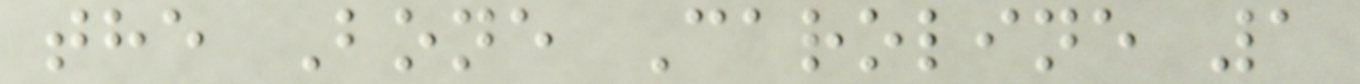the Bone Caroline 1
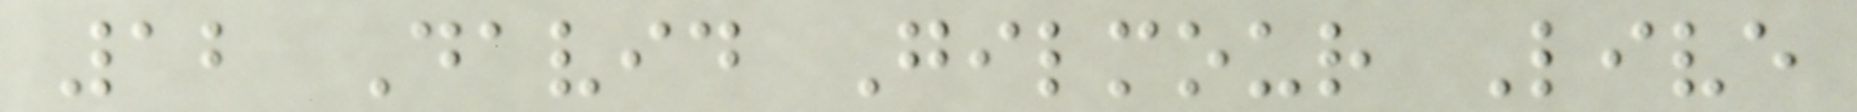12 David Gilmour Live
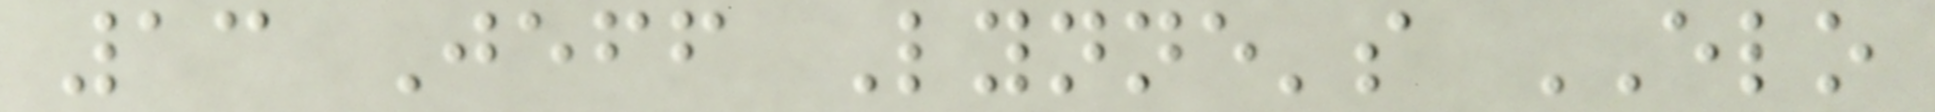13 Jeff Lynne's ELO
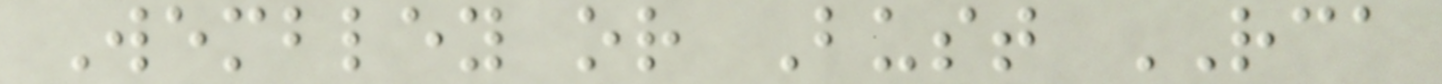Wembley or Bust RCA
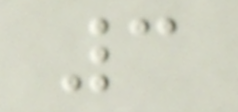3
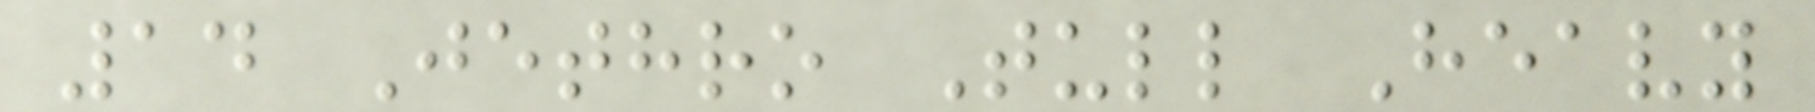14 Jethro Tull Heavy
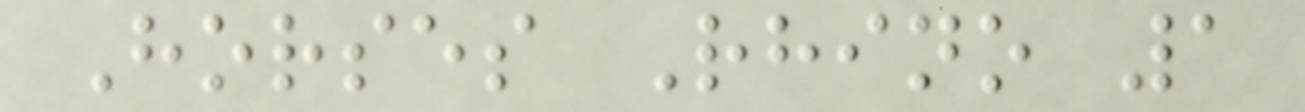Horses Rhino 1
